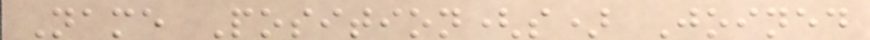Name Position(s) Joined
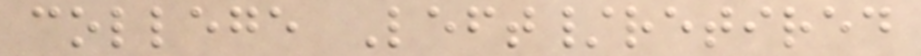college Left/retired
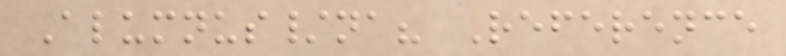Alumnus/na? Reference
